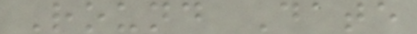Round Date
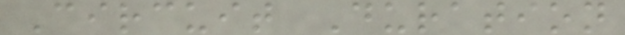Circuit Duration
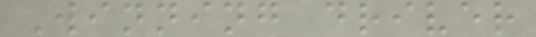Winning driver
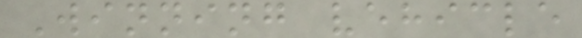Winning vehicle
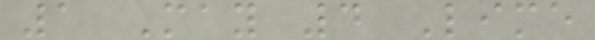1 May 4 Lime
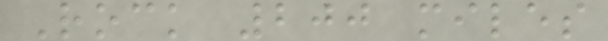Rock 200 miles
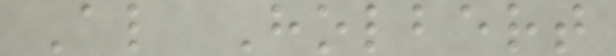Al Holbert
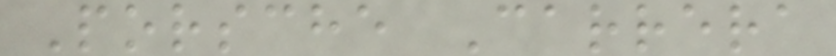Porsche Carrera
